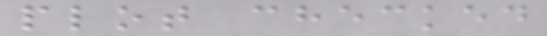plot checked
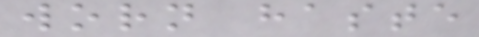worn haste
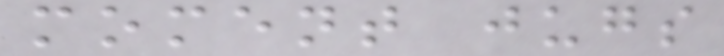moment jugs
